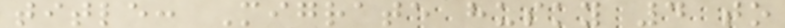title: Migrate husky 4 to
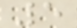5
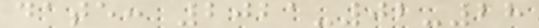date: 2021-02-28
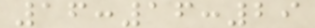16:16:29
